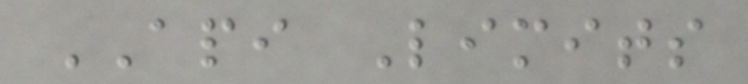API Limits
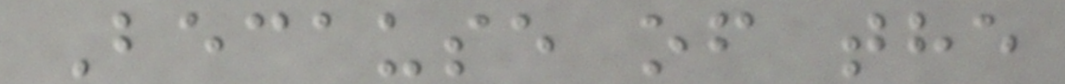Because of the
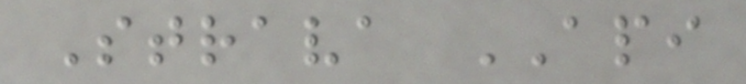Strava API
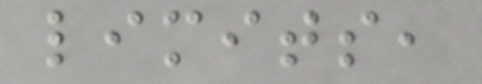limits,
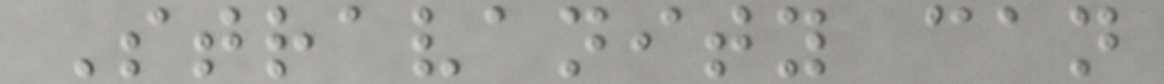Stravanity can
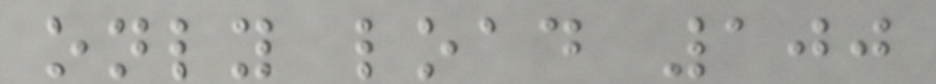only load 100
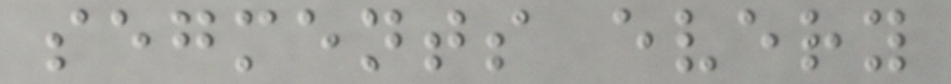segments every
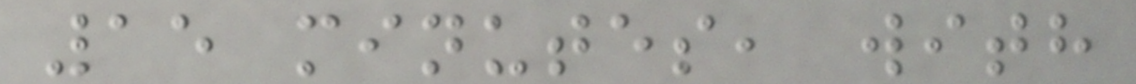15 minutes, with
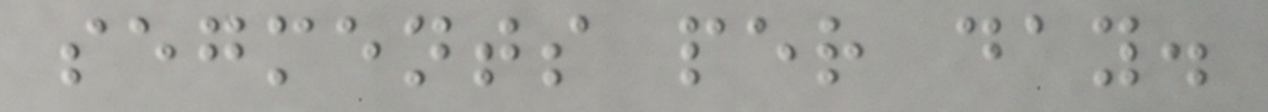segments per day.
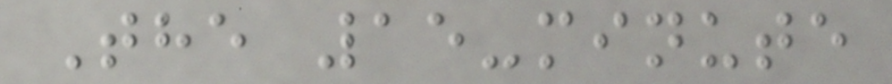The 15-minute
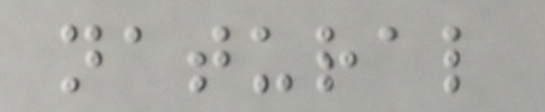natural
